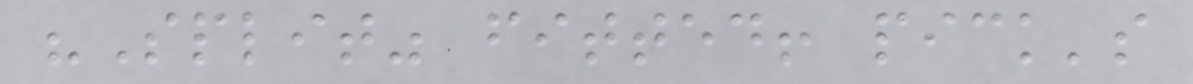"Split" fitted! pick's
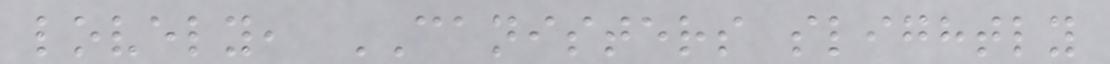lovely, CANISTERS slightly
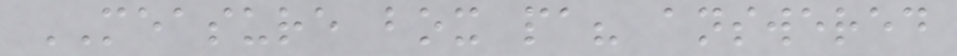MEASURE box pa? answered
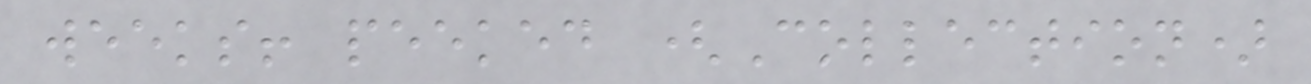weeks! peeked (Collection)
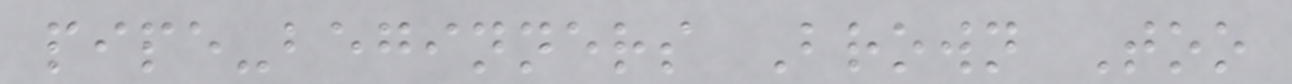pipe-beginners Brown Too
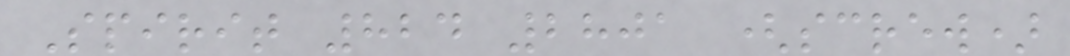Spirit 824 2801 (screw)
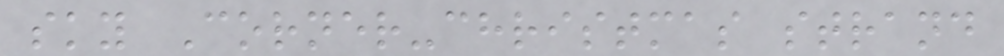sky Corner-christmas strand
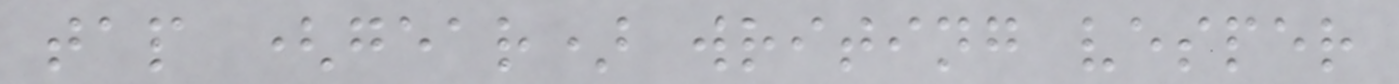tap (gear) writing vesper
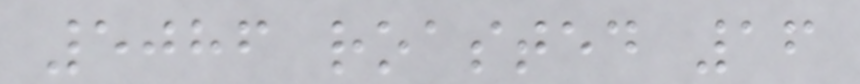5086 roasted 16
